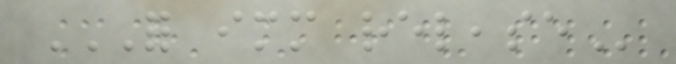FOR IMMEDIATE RELEASE
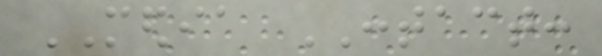MEDIA CONTACT:
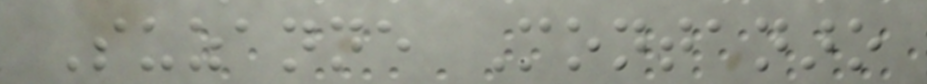Suzanne Montanaro
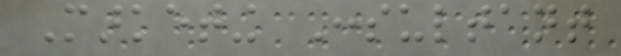Marketing Consultant
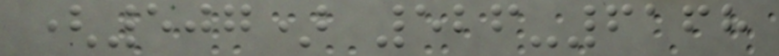(507) 526-6168
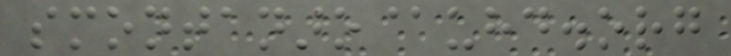smontanaro@uhd.org
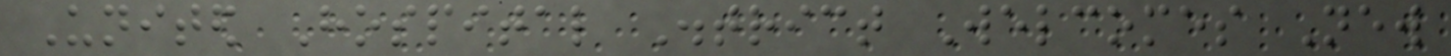United Hospital District Welcomes New
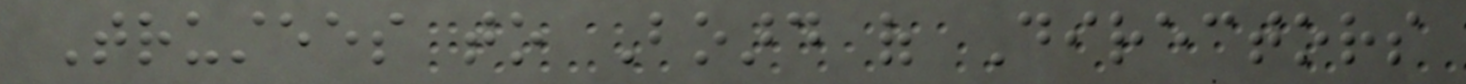Trustees to Board of Directors
